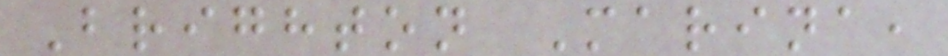Brighton Marina,
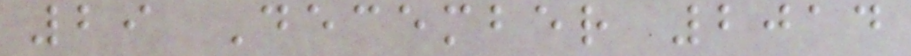29 December 2014
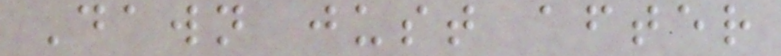Dawn just after
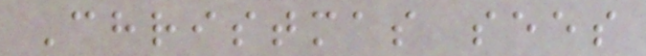Christmas sees
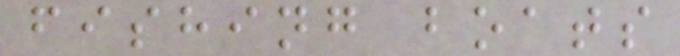fishing boats
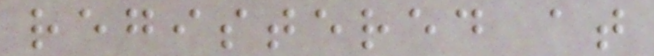registered at
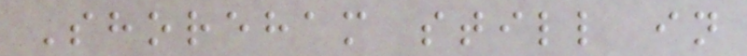Shoreham still in
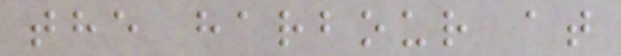the harbour at
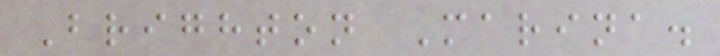Brighton Marina.
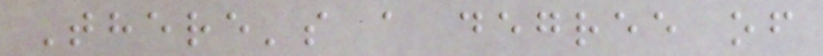There's a degree of
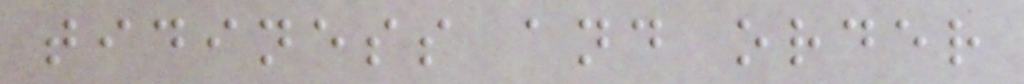tidiness and order
